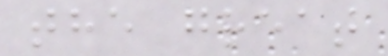the great
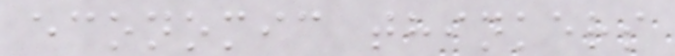economic thinkers
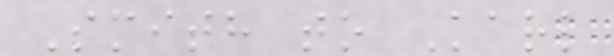Smith to Karl
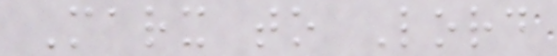Marx to Lord
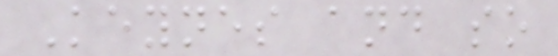Keynes and so
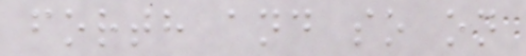forth and so on
